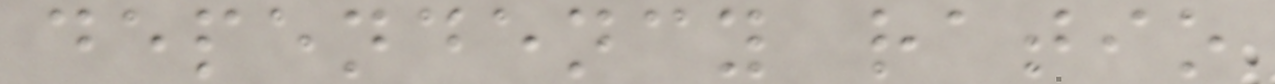dependency ratio
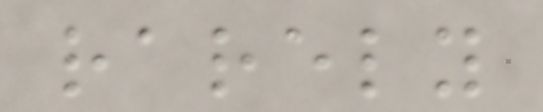rarely
